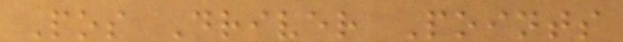Pos Driver Points
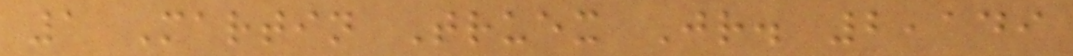1 Martin Truex Jr. 2,149
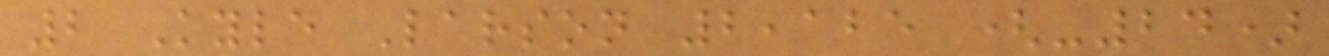2 Kyle Larson 2,125 (-24)
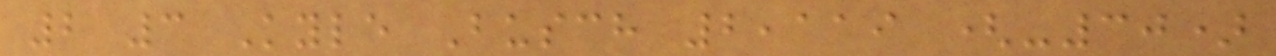2 3 Kyle Busch 2,119 (-30)
